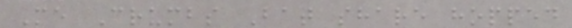Me Crumbs Bat share hopped
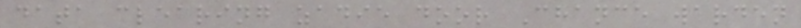data clearing zadie door Chance warden
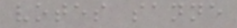votes sanne
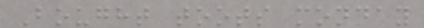Bought toots monday
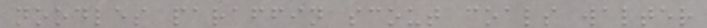noodles paraffin scout coals walter
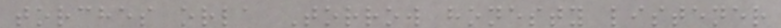torches orla Torrow honesty listener
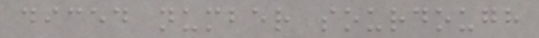diced number sourdough
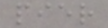pier
